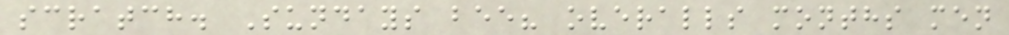scratch. Sundays bee? overalls months men
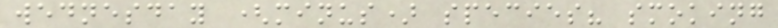wednesday (minus) species? smoking
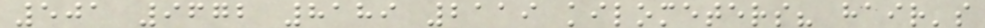501 9672 8189 2119 kilometers? hair's
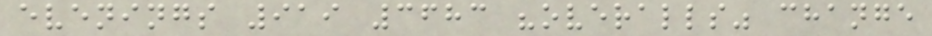evenings 919 3683 "overalls" change
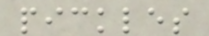pickles
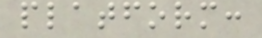platform:
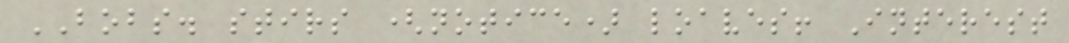BOBS. stirs (notice) loaves! Interest
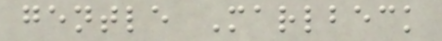gentle Marlbeck
